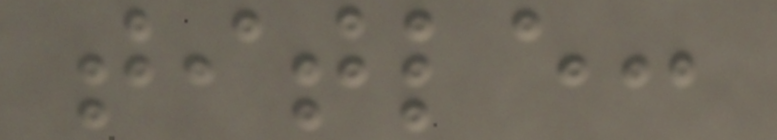title:
